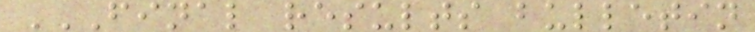FINAL RESULTS BULLETIN
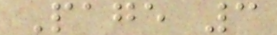Page 3
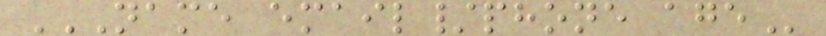NAME EMAIL/PHONE AGE
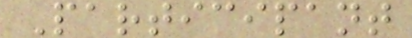Participant
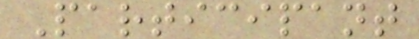Participant
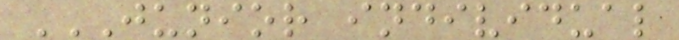JUNIOR INDIVIDUAL
